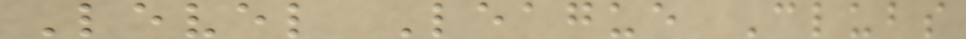Level League Clubs
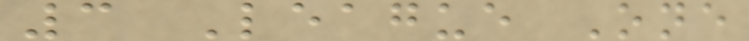3 League One
